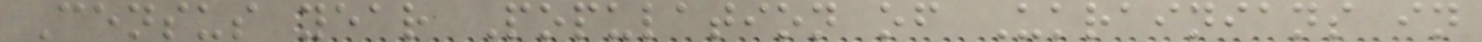Census year Population of Ukrainians in
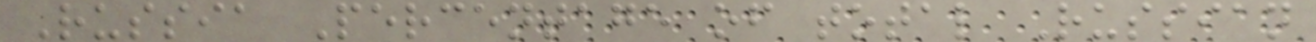Russia Percentage of total Russian
